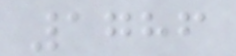1786
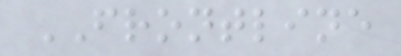FRONTLINE
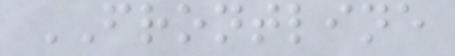FRONTLINE
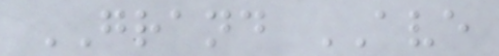GRAND AVE
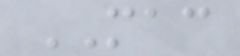MAC
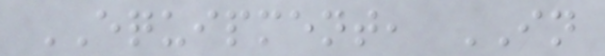EQUIPMENT, IN
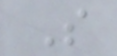S
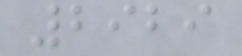2929
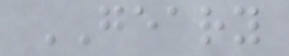GEARY
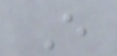E
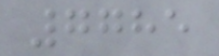7785
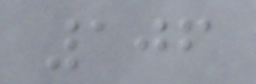106
